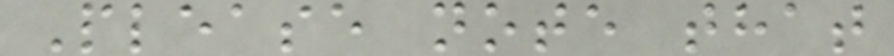Please note that
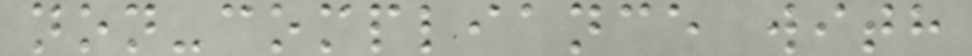non-compliance with
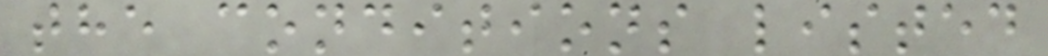the conditions listed
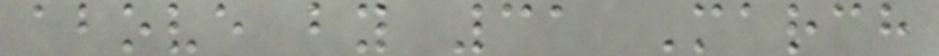above by 31 March
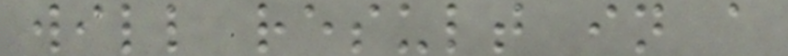will result in a
